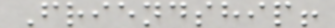Friendship!
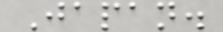Japan.
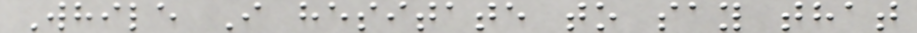While I hesitate to say that
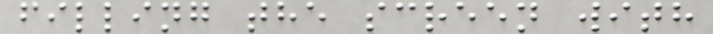filling the screen with
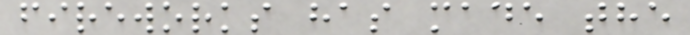fireworks has made the
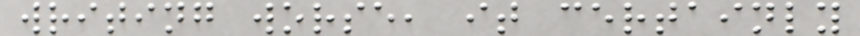writing worse, it certainly
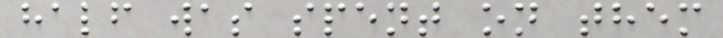half was spent on them
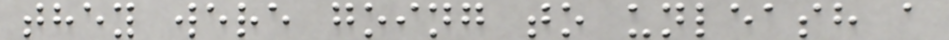they were going to unleash a
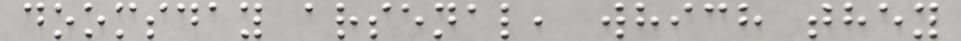doomsday arsenal, which they
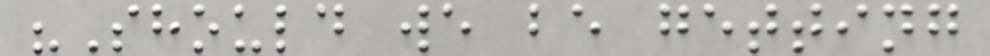"Should we be getting
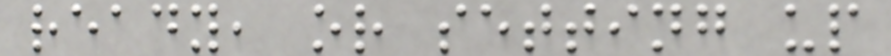ready, or setting up
